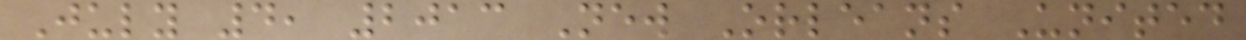July 4, 2013 New Orleans United
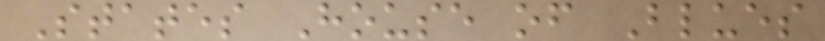States House of Blues
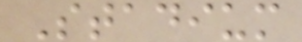Stadium
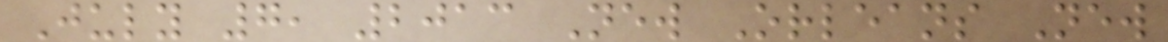July 7, 2013 New Orleans New
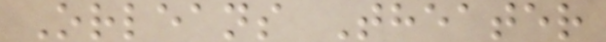Orleans Theater
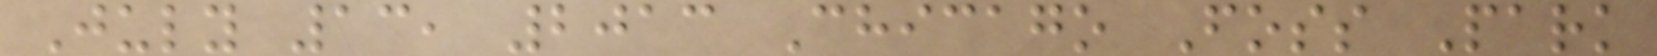July 13, 2013 Chicago Foss Park
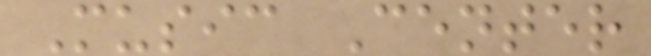Music Center
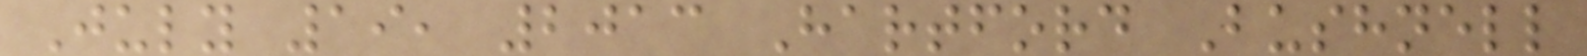July 19, 2013 Hartford Bushnell
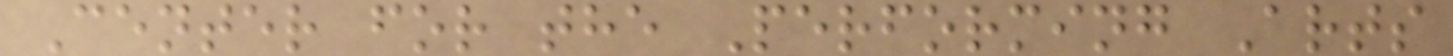Center for the Performing Arts
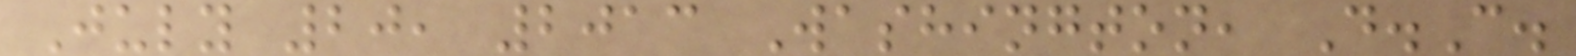July 20, 2013 Washington, D.C.
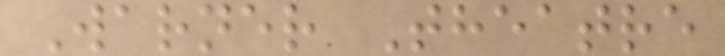Warner Theatre
